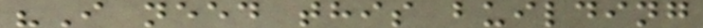"I need this building
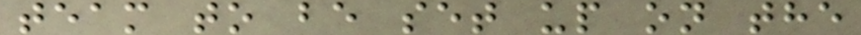team to be set up on the
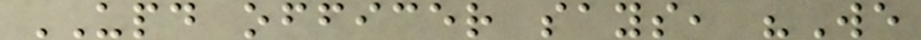UPD officer says, "We
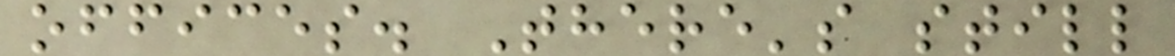offices. There's still
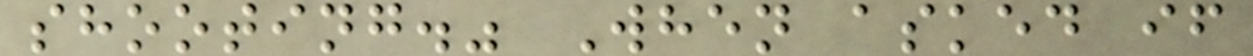shooting." When asked if
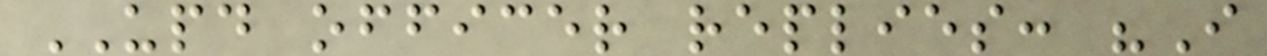UPD officer replies: "I
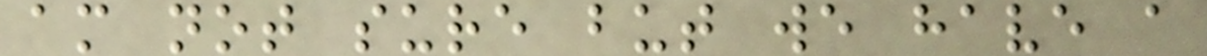am not sure but we have a
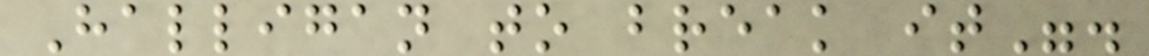Halligan to break it".
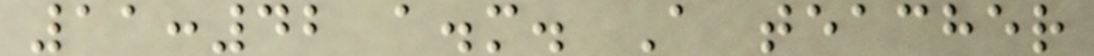11:42 a.m. A teacher
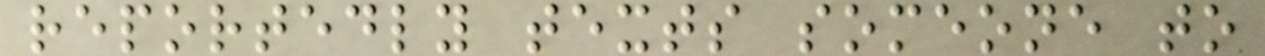reportedly texts someone to
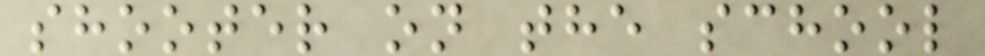shooter on the school
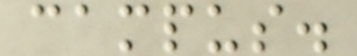campus.
